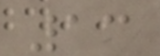13
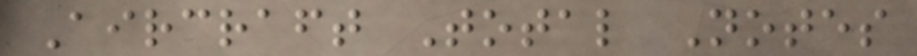Aircraft Total Notes
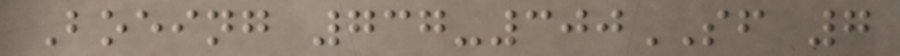Boeing 737-300SF 7
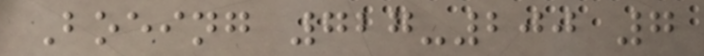Boeing 727-200 7
